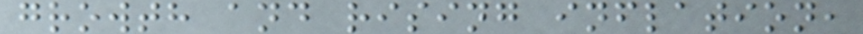growth and rising inflation,
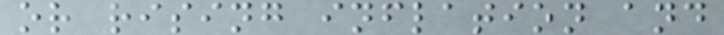or rising inflation and
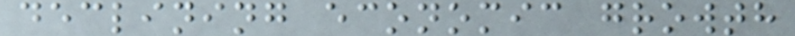declining economic growth
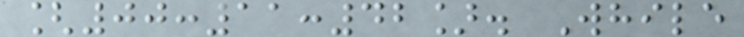[00:11:42]. While
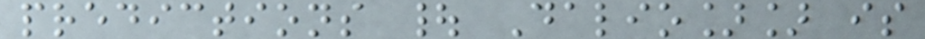predictions | Dalio]] is
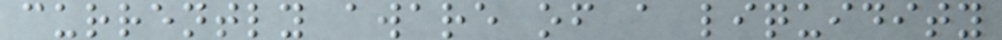currently aware of a liquidity
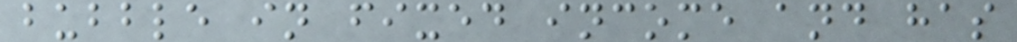bubble in fixed income and has
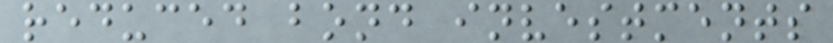reduced bond investments
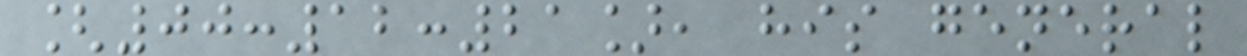[00:12:21], his general
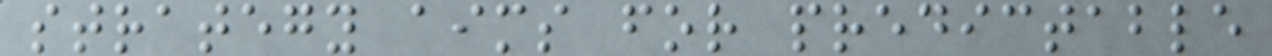strategy aims for predictable
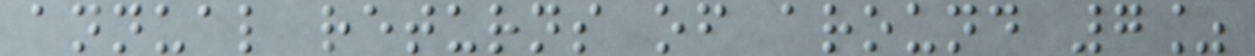annual returns of around 7%
